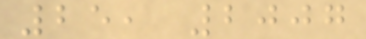25, 2007
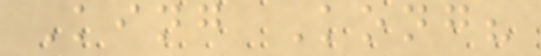King Kong?
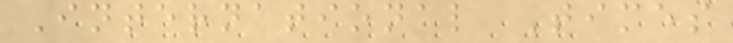International Times
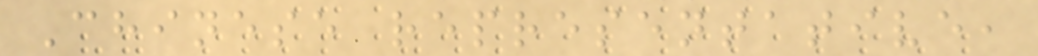Chinese representative,
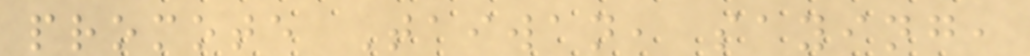promote Taiwan, saying,
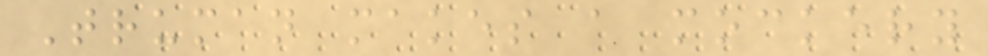Truman makes a mockery
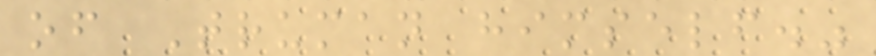of Truman himself."
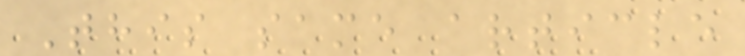This same article
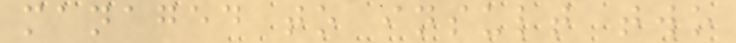managed to insult two
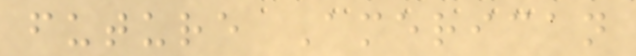future American
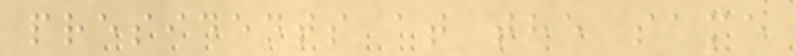presidents at the same
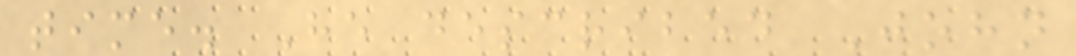time. He described John
